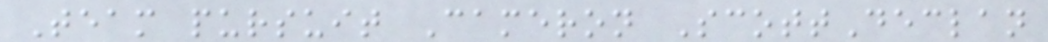Team pursuit Cameron ScottDeclan
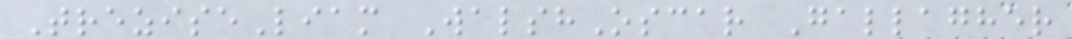TreziseLiam WalshOscar Gallagher
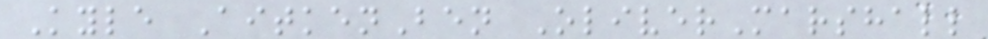Kyle AitkenBen OliverMarshall
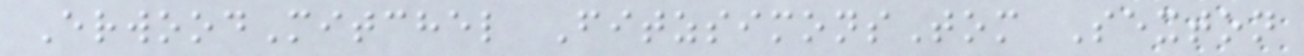ErwoodMitchel FitzsimonsTom Sexton
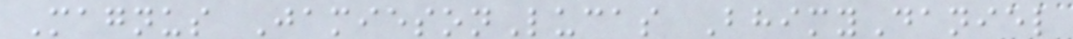Magnus JamiesonLucas BhimyDaniel
